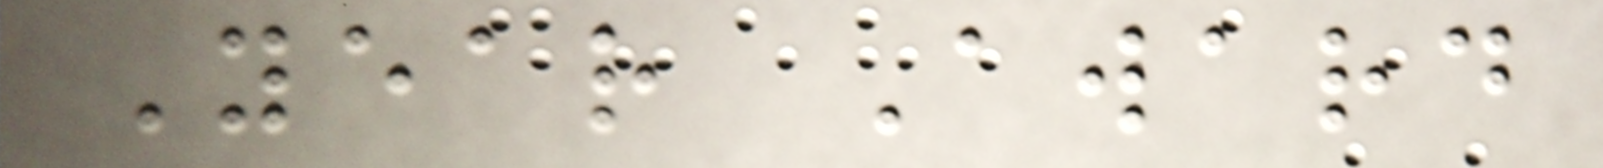Year Award
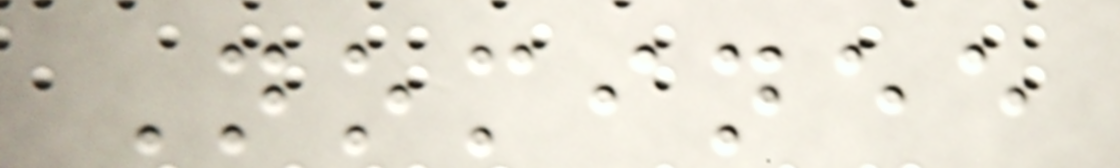Nominee
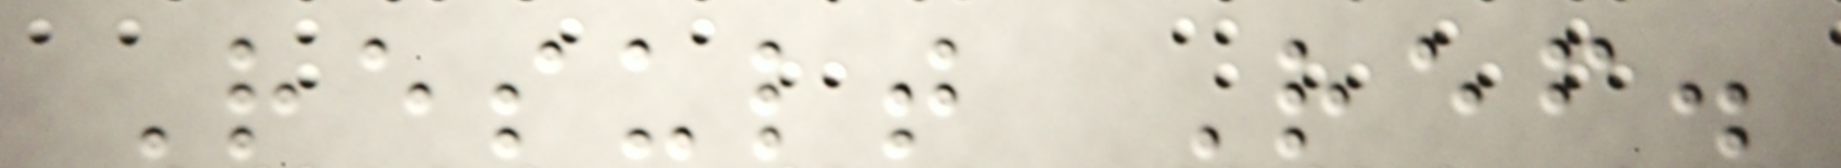Result Ref.
